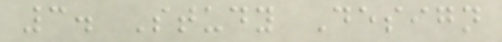3. Study Design
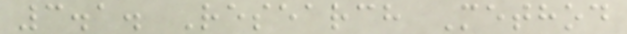3.1. Research Method
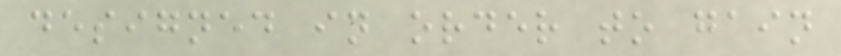designed in order to gain
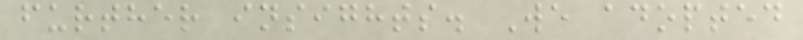further insights. We adopted
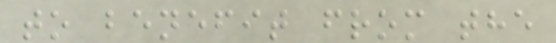to benefit from the
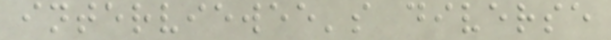interviewee's diverse
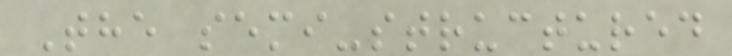The semi-structured
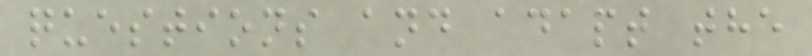questions and adapt the
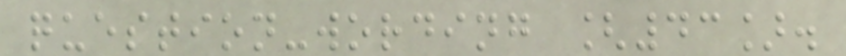question-wording [43].
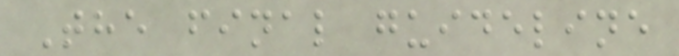The final guideline
